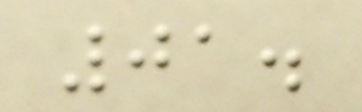01.
